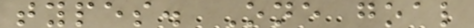types. One goal
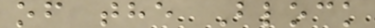of the Block
